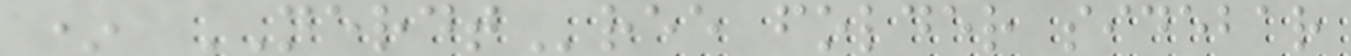* NERDTree folder sidebar
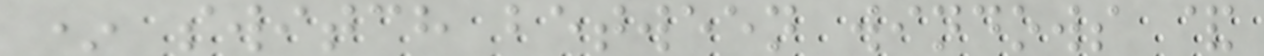* switch between windows &
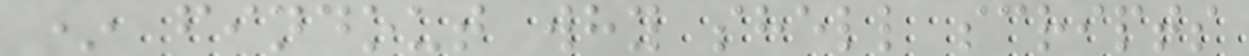* findout why shell scripts
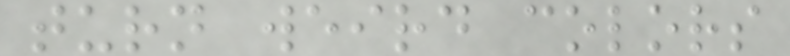turn weird colors
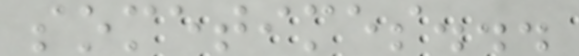sometimes...
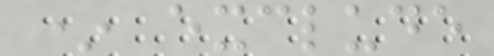* exclude
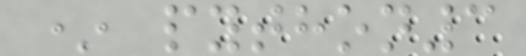* python3
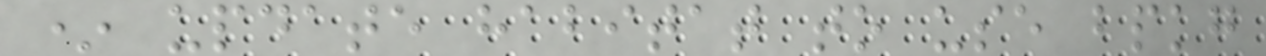* update habitat to use bpkg
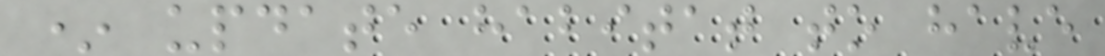* update habitat to have
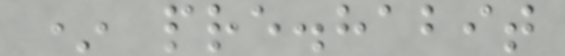* pre.habit
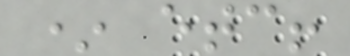* etc!
